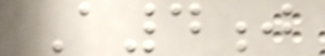A4j
